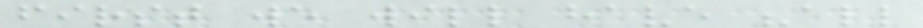first we will have "all
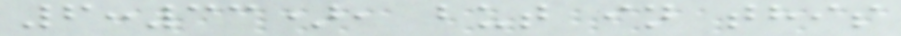6:33), but in this
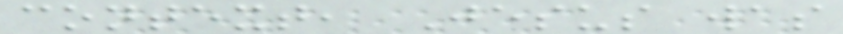context, Jesus was
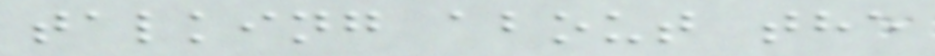talking about the
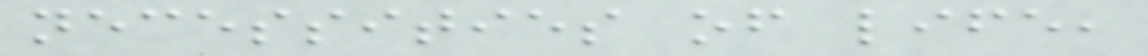necessities of life,
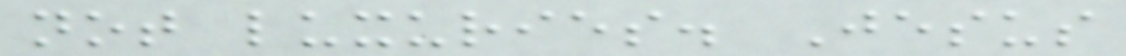not luxuries. Jesus
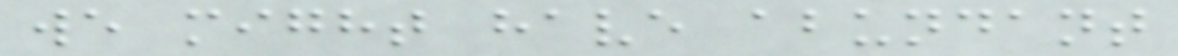we might have abundant
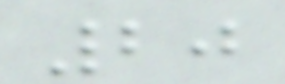20
